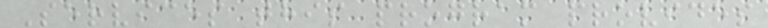Services this program provides
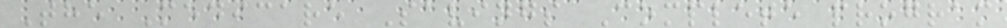The Medicare Savings Complete program
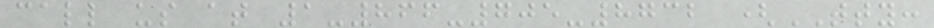call us at 1-866-705-8732 (TTY:
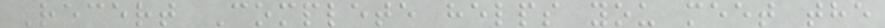Recert Complete helps you meet the
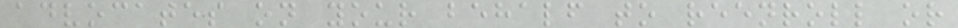advocates on your behalf to reenroll or
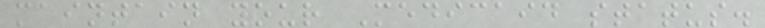maintain your Medicaid status.
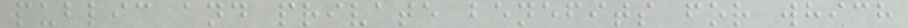public and private benefits for which
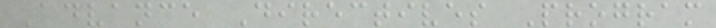Advance Directives Program
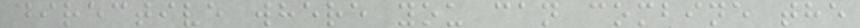directive where you can combine the
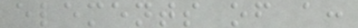elements of a:
